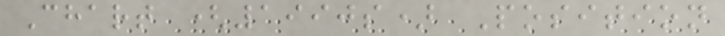Chart (1990s) Position
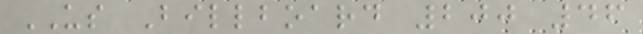US Billboard 200 46
